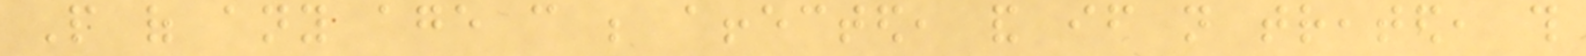People of any age can be affected, and if not treated, this
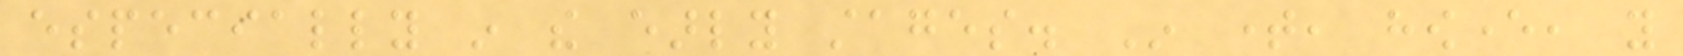especially in the early stages. In time, however, you
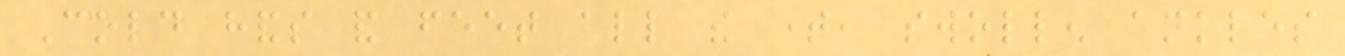Cold hands and feet all the time, swollen ankles
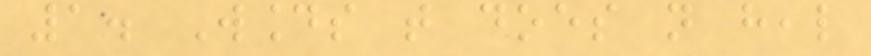1. Wounds that does not heal
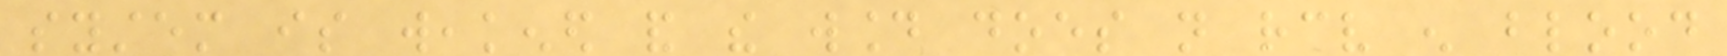system is weakened and the wound does not receive enough blood
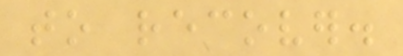to recover.
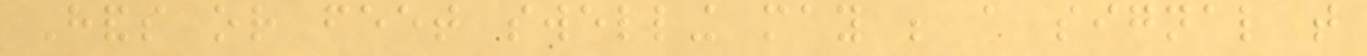Hands or feet swelling may be a signal that
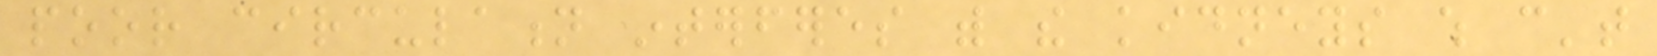poor circulation interferes with the kidneys which can't
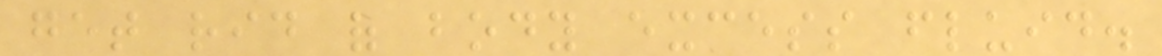get rid of body excess fluid.
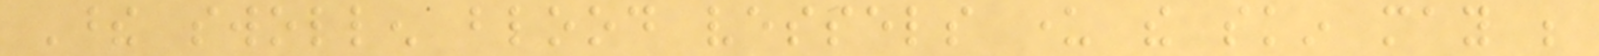These swollen blood vessels under the skin may be
